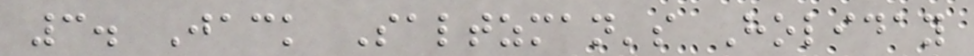3. Jack Saltzman's Holiday
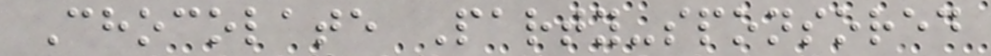Chocolate Party-sponsored
